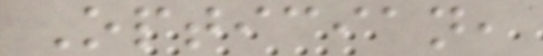Optician,
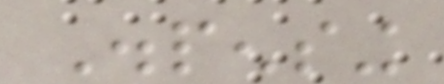Dispensing
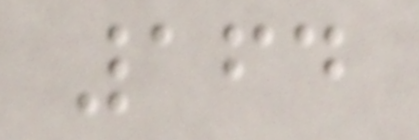164
